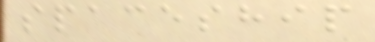spaceship
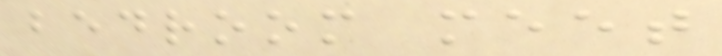bedroom meet
